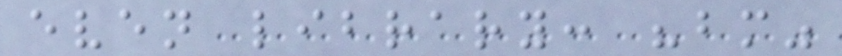even library: "bm"
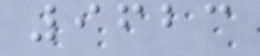9623
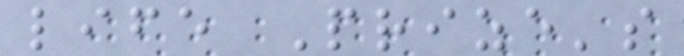life Prize's
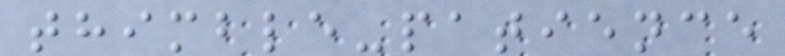thimble-patience
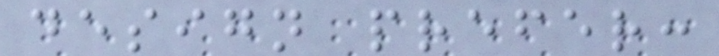design prefer:
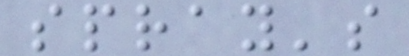spray's
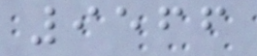9566
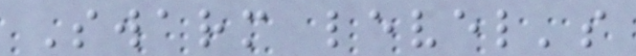Swarm level's
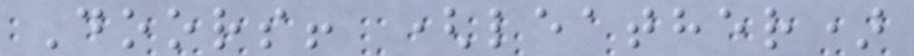Doors! (leather)
